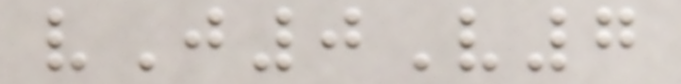vJ0V7
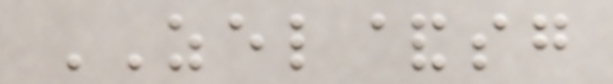ZEL&sg
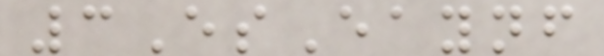3EsEaynf
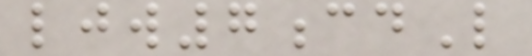ljw7cdL
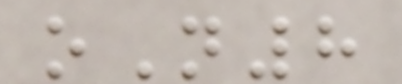oN8
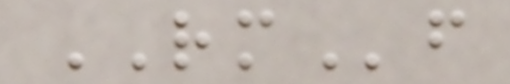RMf
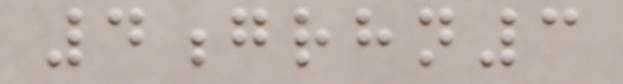4grhn3
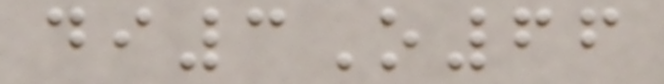di3O66
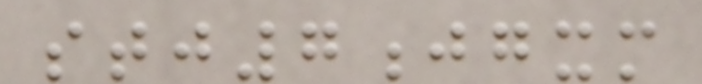stj7jgxm
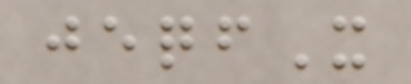jeqfX
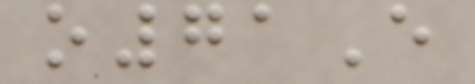o71E
